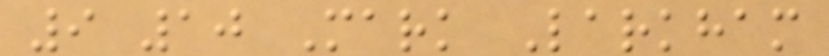9 10 Mark Larkham
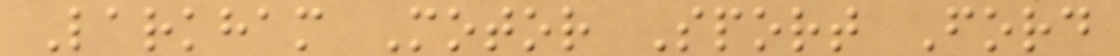Larkham Motor Sport Ford
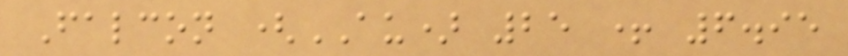Falcon (AU) 25 + 6.95
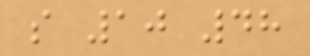s 10 48
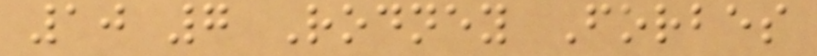10 7 Rodney Forbes
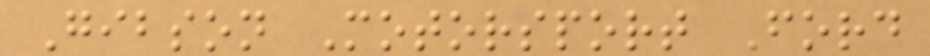Gibson Motorsport Ford
